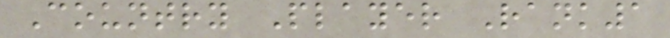Country Player Rank1
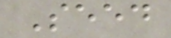Seed
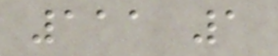111 1
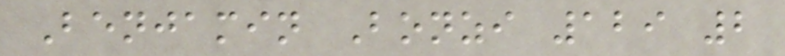Benjamin Bonzi 129 2
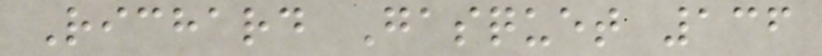Richard Gasquet 136
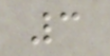3
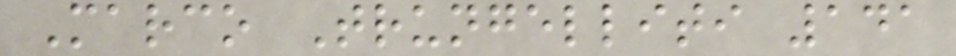Marco Trungelliti 141
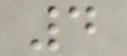4
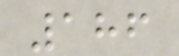186
